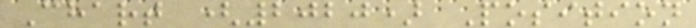Chart (2020) Position
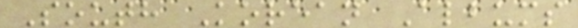South Korean Albums
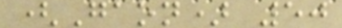(Gaon) 50
